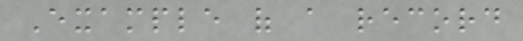Example of a record
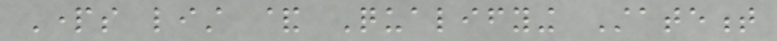Parts list & Qualifying Statement
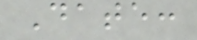Date:
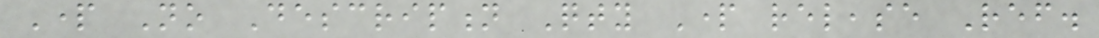Part No Description Qty Part release Ref.
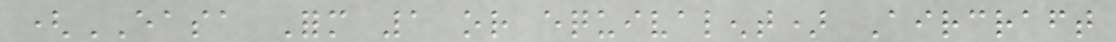(EASA Form 1 or equivalent) Aircraft
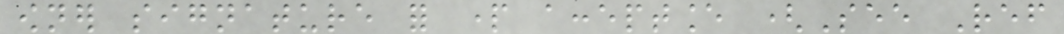owner signature for part acceptance (See Ref
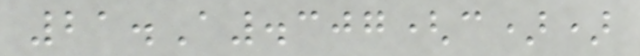21.A.307(c))
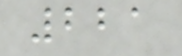221
